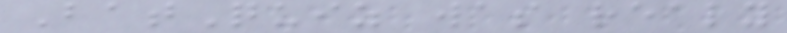BatQuiz was realy
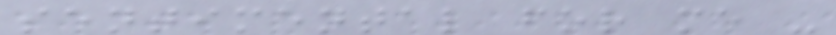sentimental for me -
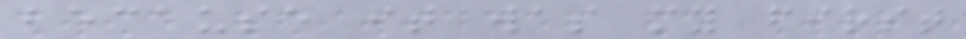because it was my first
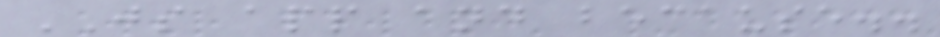JS app and because..
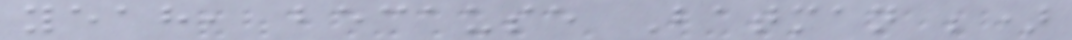yeah, because Batman ;)
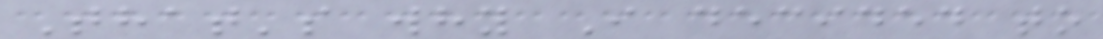That's why I decided to
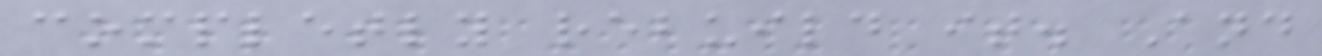completly rebuild it. And
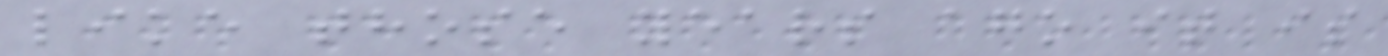like those years ago it is
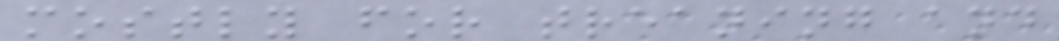mostly for treaning and
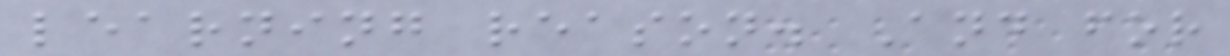learning reason. And for
